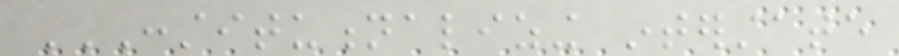CONSTITUTIONALIZING INTERSTATE
